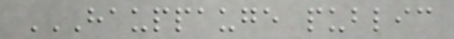HAUPPAUGE PUBLIC
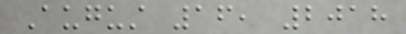August 16, 2018
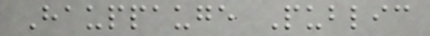Hauppauge Public
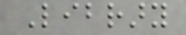Library
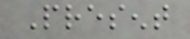Present
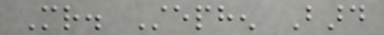Mr. Stephen Bard
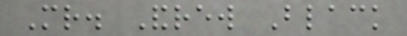Mr. Andrew Black
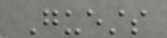Guests
